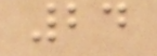24
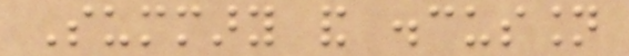Summary and discussion
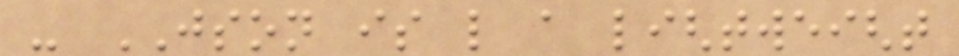- JSON is like a lightweight
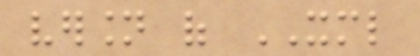version of XML
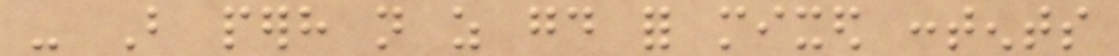- But perhaps not as good for mixed contents
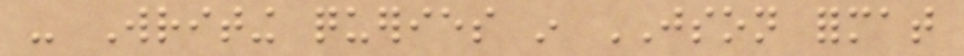- Writing queries in JSON format
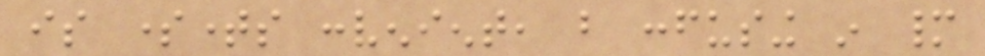is sometimes convenient, but confusing in many
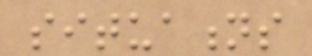situations
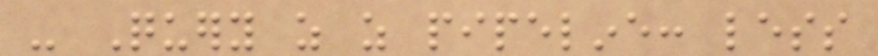- Query as as pipeline: less
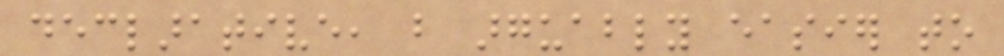declarative, but arguably easier to
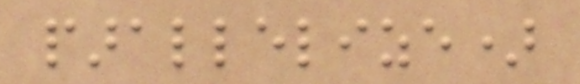parallelize)
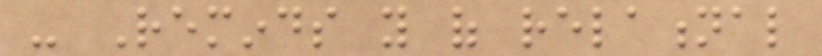- Reminds you of relational
